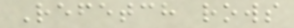Refetch rows
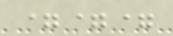===
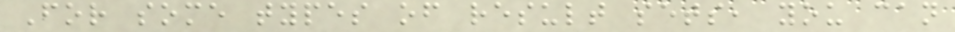For some types of result sets, you can
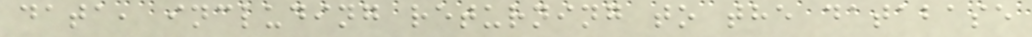data, including returning to the database
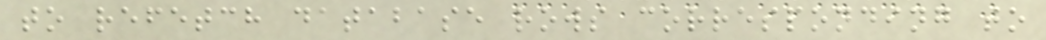to refetch database rows corresponding to
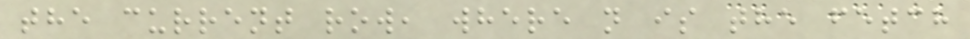the current row, where n is the fetch
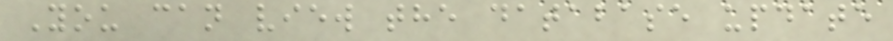You can view the database update
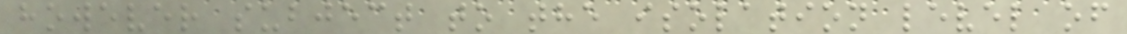however subject to the isolation level of
